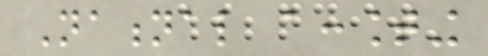National accounting
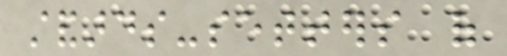standards-setters of
